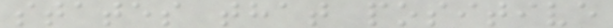states that positive
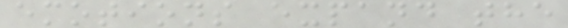emotions expand the
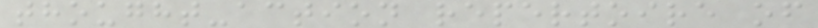thought-action repertoire of
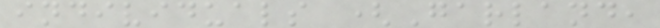individuals (Garland,
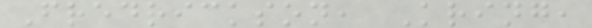Fredrickson, Kring,
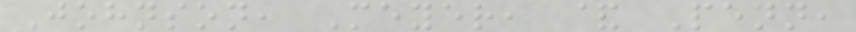Johnson, Meyer, & Penn,
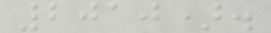2010).
